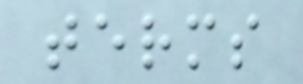terms
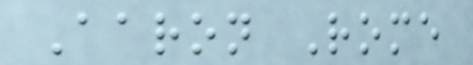Aaron Rome
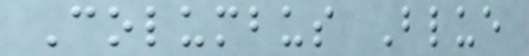Columbus Blue
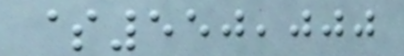$550,000
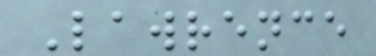Lawrence
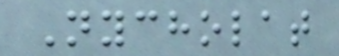Nycholat
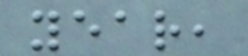year,
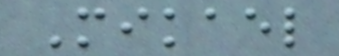Mikael
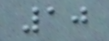10
